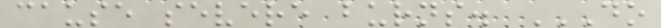cause severe burns. DO
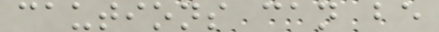cautions can be
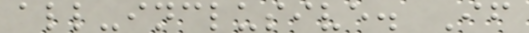all-inclusive. If
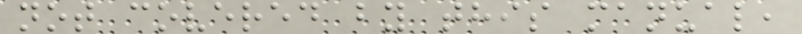not covered by this manual,
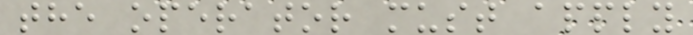the operator must apply
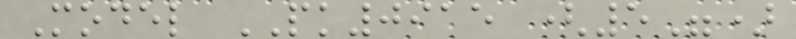Model PK0915 (5")
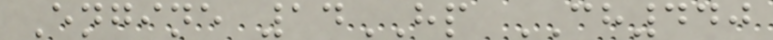Engine 14HP CH440
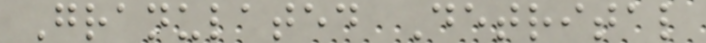Granulated Detrital
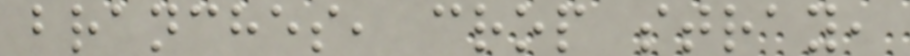branches, crop stray,
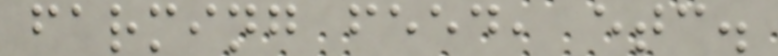farming feed, etc.
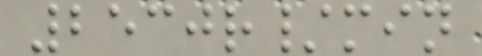2530r/min
